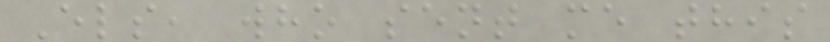Els, who sent me this
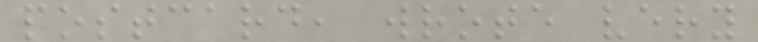postcard, wrote very
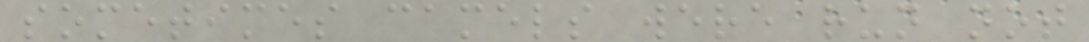sometimes camels were run not
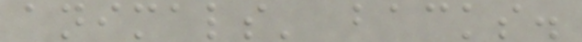animals' backs.
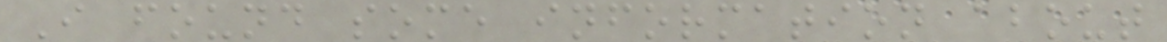I found some information about
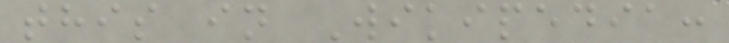this in Wikipedia:
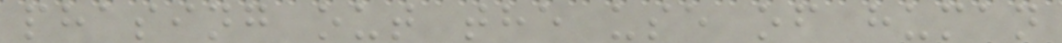phasing out the use of human
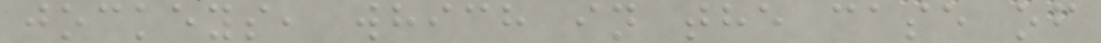jockeys, which in the case of
